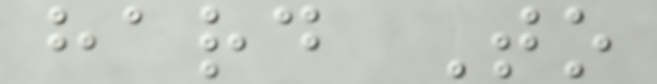hard To
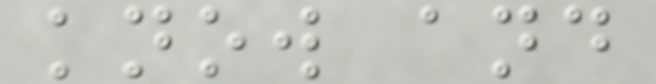know and
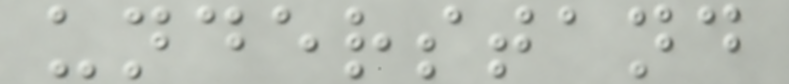understand
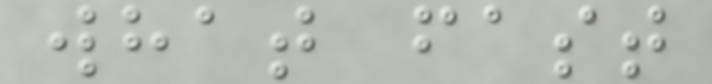what fast
